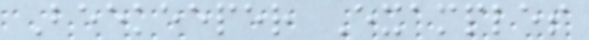Beekeeper Examples
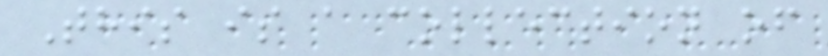This is a collection of
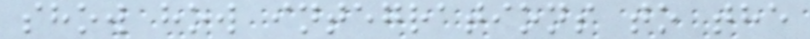show how integrations to the
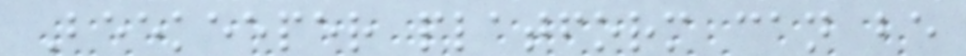Beekeeper platform can be
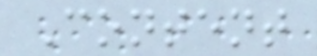Content
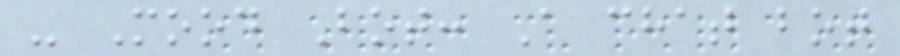- Mood Bot: A chat bot
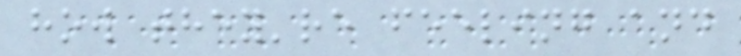how they're feeling and
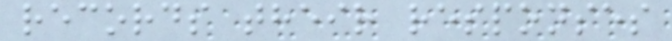records their responses
